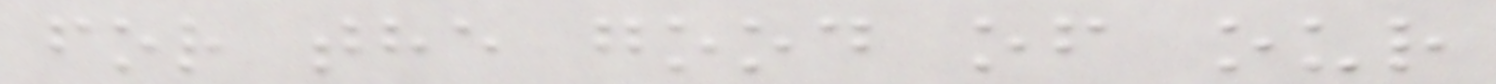for the good of our
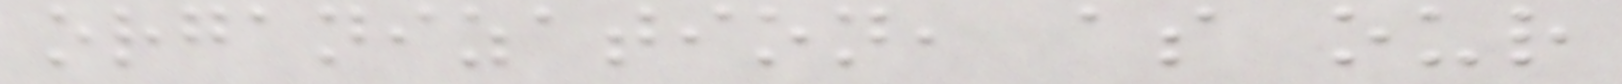organization, as our
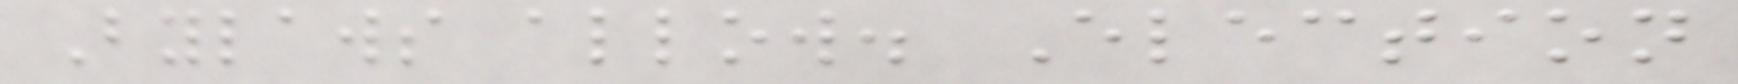Bylaws allow. Election
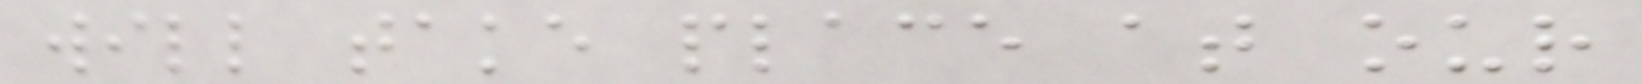will take place at our
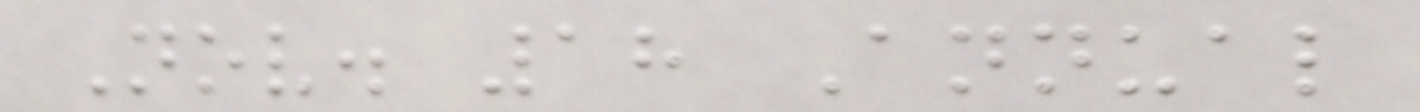Nov. 18 Annual
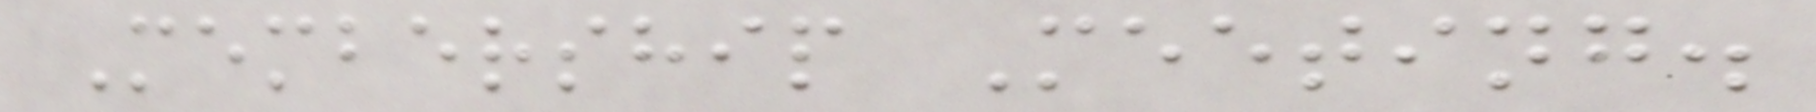Membership Meeting.
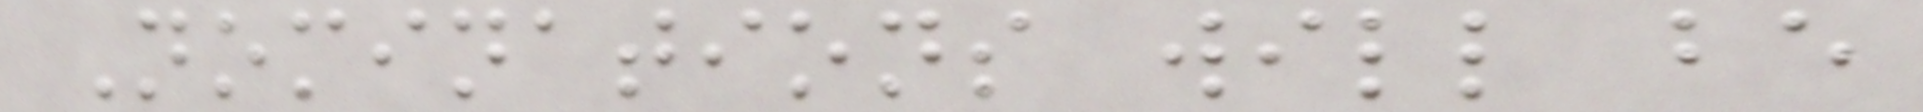Nominations will be
